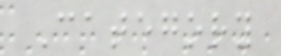Category
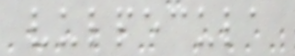vulpecula
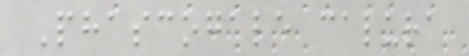Phascogale calura
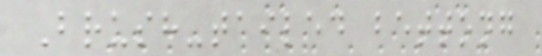Brush-tailed bettong
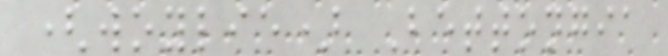(woylie) Bettongia
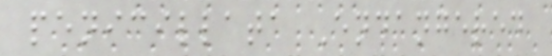penicillata Endangered
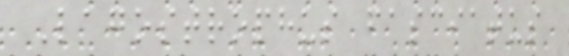Lagostrophus fasciatus
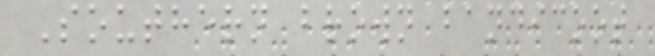Southern brown bandicoot
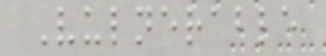Vulnerable
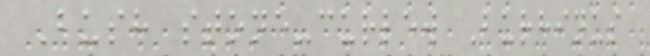Bush stone-curlew Burhinus
